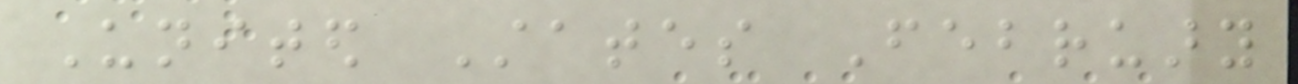United States February
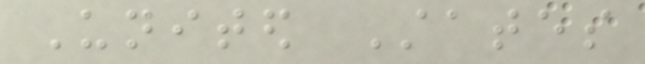United States
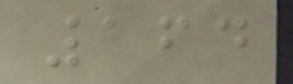164
